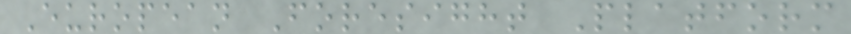European Foresight Platform
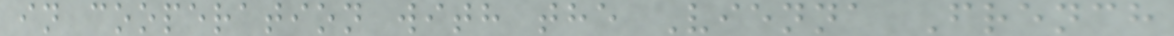in cooperation with the Vienna French
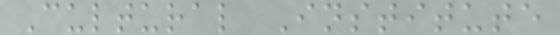Cultural Institute
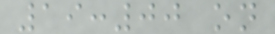19:00 on
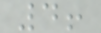4!
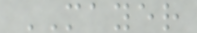MAYER
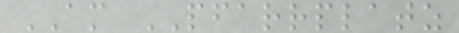AM PFARRPLATZ
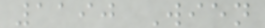1190 Wien
